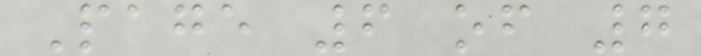Page 6 of 7
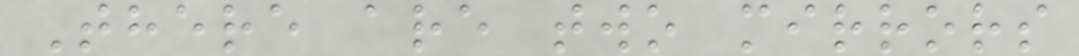There are two mirrors
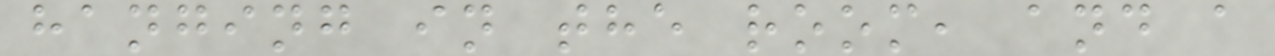hanging in the room, and a
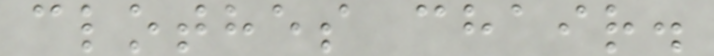clothes chair.
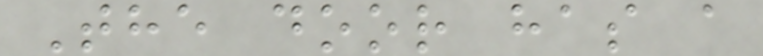The door has a
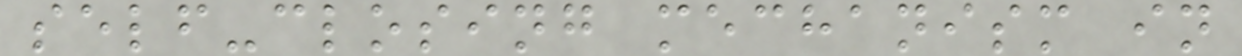self-closing mechanism in
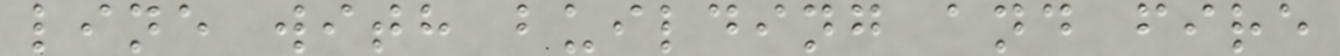line with building and fire
